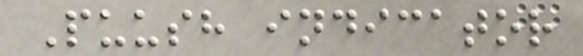Puush indicator
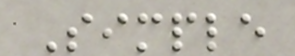Simple
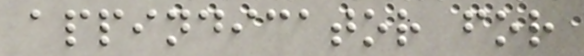appindicator for
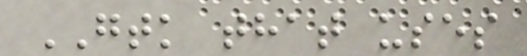GTK that uses
